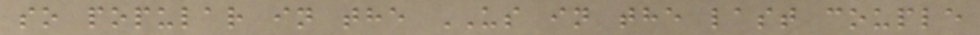so popular in the US in the last couple
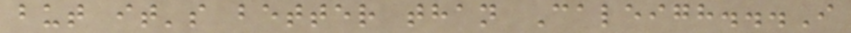but it's better than Caleigh...I
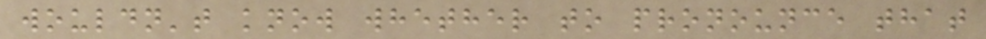wouldn't know whether to pronounce that
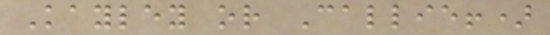Kayley or Callie!)
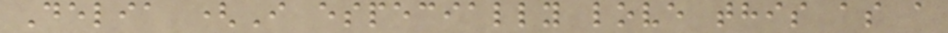Delia (I especially love this as a
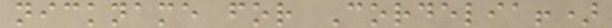nickname for Cordelia!)
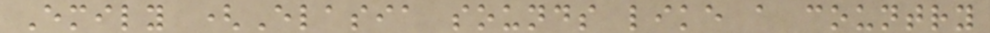Emily (Elasia sounds like a country
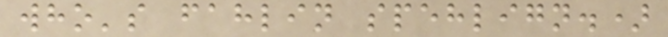who's fahlin spehlign.)
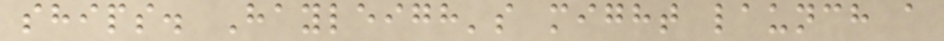ships. Hayleigh's might launch a
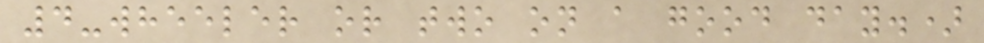4-wheeler or two on a good day.)
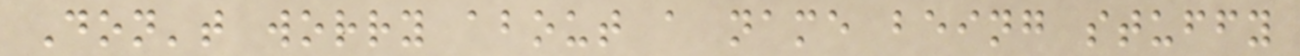Don't worry about a name being stuffy
